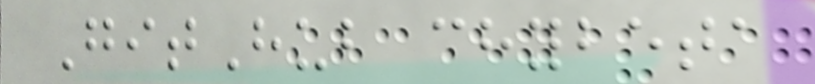GitHub chybeta
